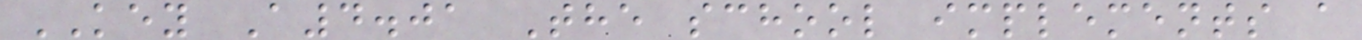KEY A4.01 The school implements a
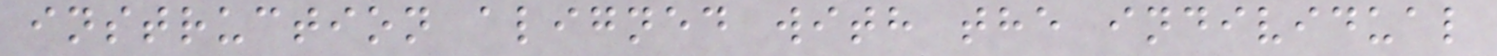instruction aligned with the individual
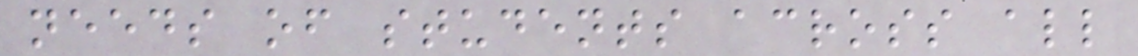needs of students across all
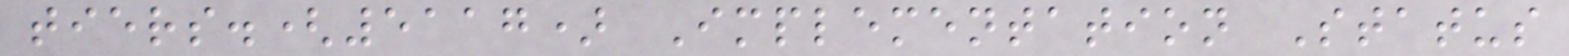tiers.(5117) Implementation Status
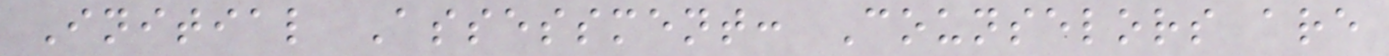Initial Assessment: Counselors are
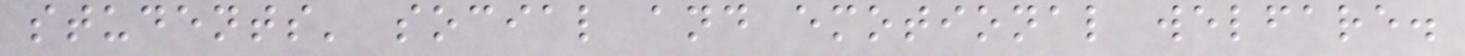students' social and emotional welfare.
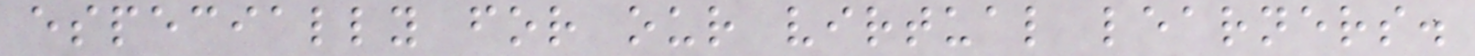especially for our virtual learners.
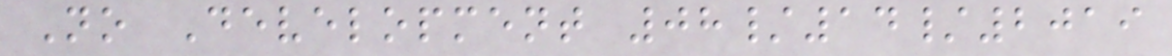No Development 08/14/2019
